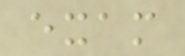exam
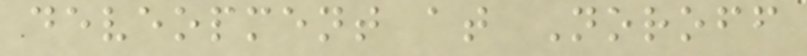deveopment at Noroff
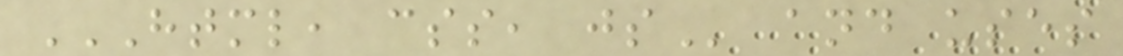HTML, CSS, JS and uses
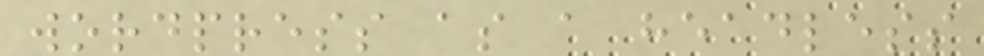wordpress as a headless
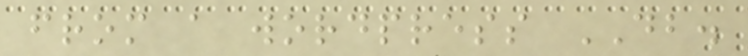from a wordpress DB.
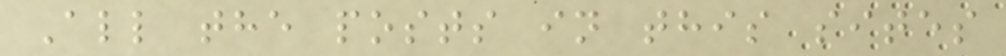All the posts in this sites
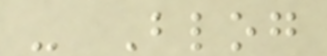- Blog
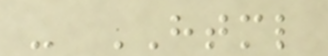- HTML
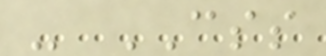- CSS
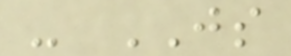- JS
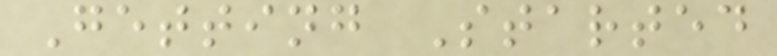Getting Started
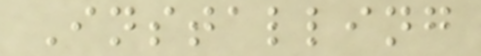Installing
